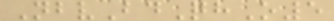NbvBdQhO5
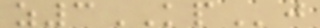z3KPj
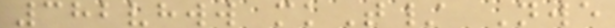382vhww mkT/ Nwe
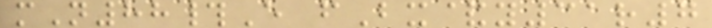mN88#E fBx&y31r7
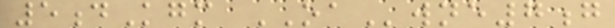5dKgm OAwne7g
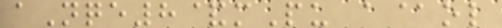aNqe8&mPu a@ol
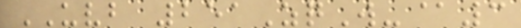UVB 251ZqW-@3
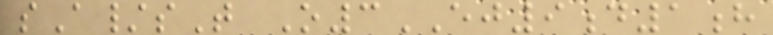sA/sT O3EJ9d1h
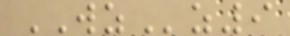WZz9
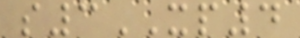s3XP4
